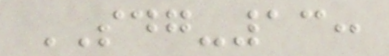SDG-13:
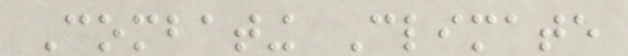Combating Climate
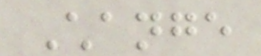Change
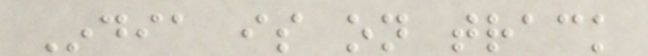India is on track
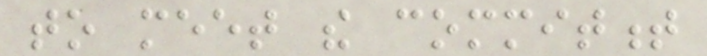to meet the commitment
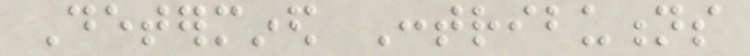Determined Contributions
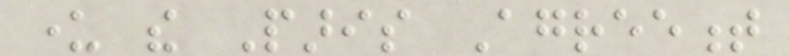under the Paris Agreement
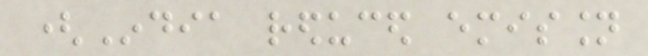(India reduced emission
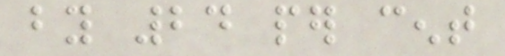by 24 per cent
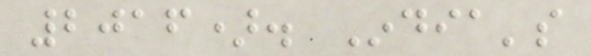2016). India's
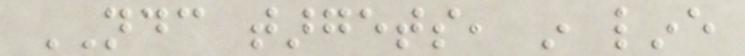NDC targets, in line
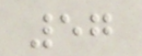57
